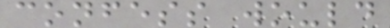confess would
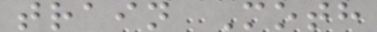train Moth
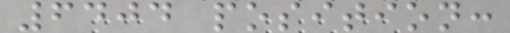6404 position:
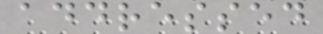addressed
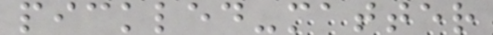pickled-matter
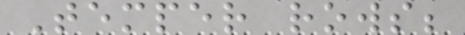Temper rows;
